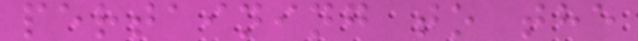pertaining to the
